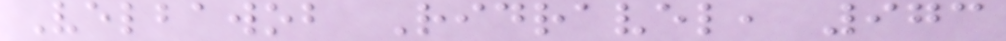Velbawob Ridravel, 973
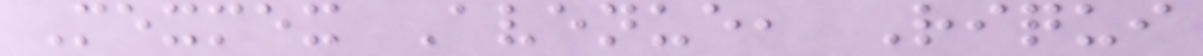Mexmex Avenue, Riqui
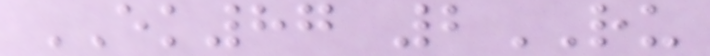EK87 2RU
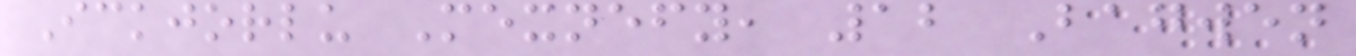Ickjorlu Mexnefy, 12 Bagwen
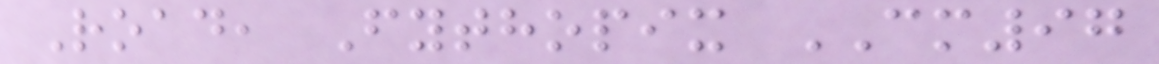Road, Fythopix CM97
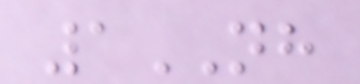1NH
